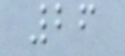26
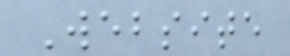Website
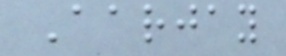Aarjay
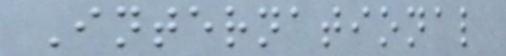International
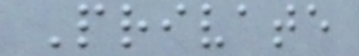Private
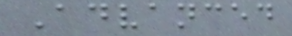Advanced
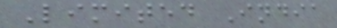Limited India
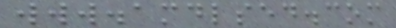www.amdlsed.com
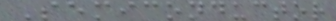Semiconductor
